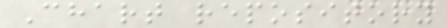Chart repository
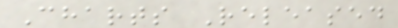Charts Released
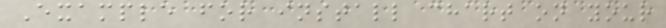Example for install chart on your
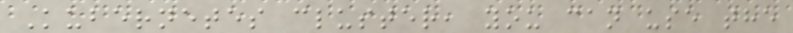Kubernetes cluster, you can use the
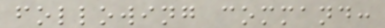following command:
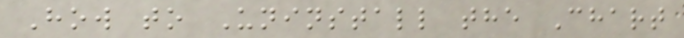How to Uninstall the Chart
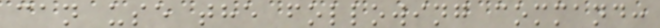can use the following command:
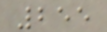255
